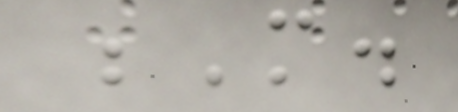M.
